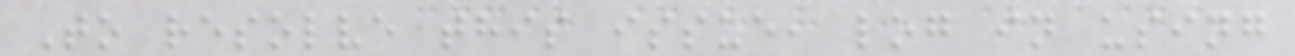To resolve this issue, log in using
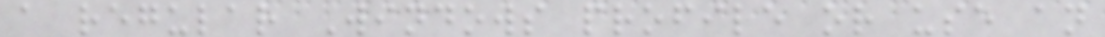a regular Windows profile or use an
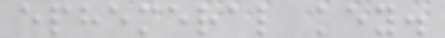ephemeral key.
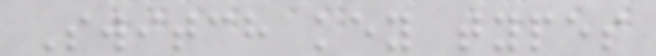Switch key types
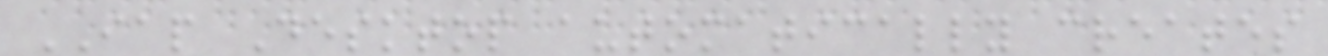IAP Desktop automatically creates
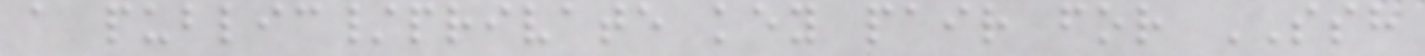a public/private key pair for SSH
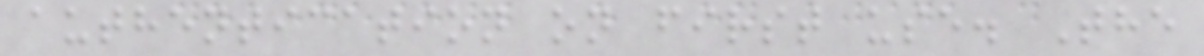authentication on first use. The
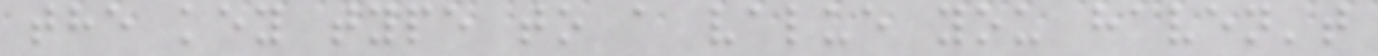the key type to a value you haven't
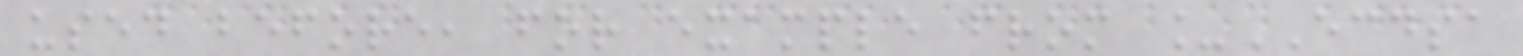used before, for example from _ECDSA
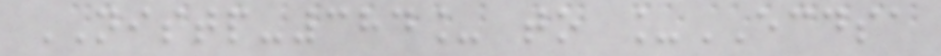NISTP-384_ to _ECDSA
